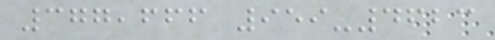377,666 959-4623
